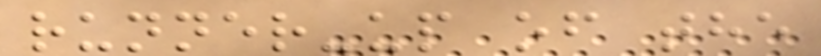runner-up of the
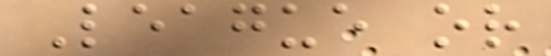League or
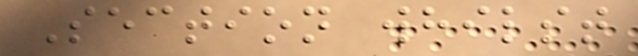Section whilst
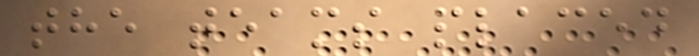the teams placed
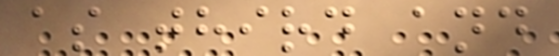as third and
